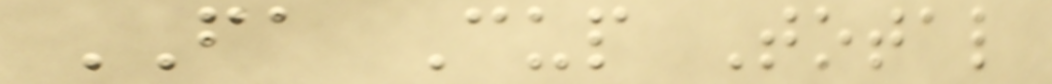FA Cup Total
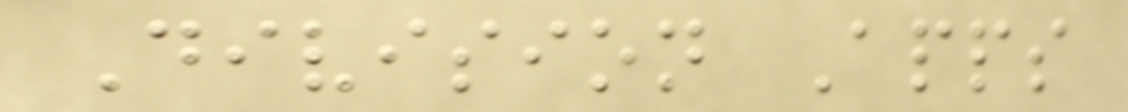Division Apps
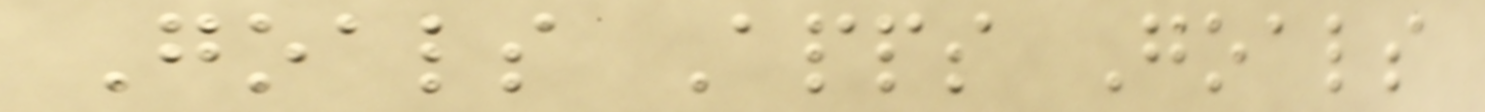Goals Apps Goals
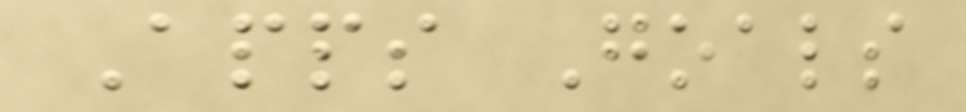Apps Goals
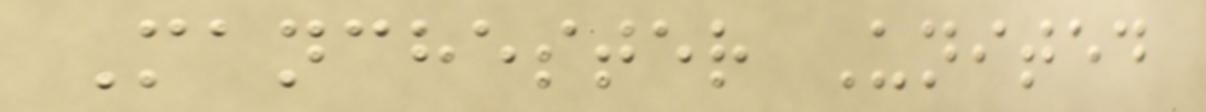Manchester United
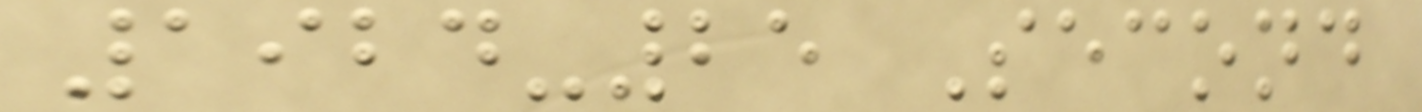1924-25 Second
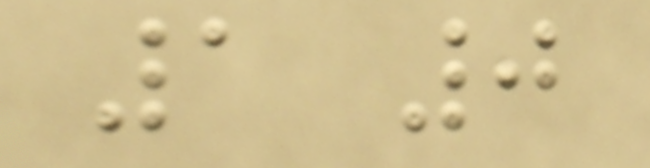1 0
